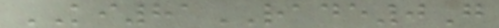KI81RADE0G
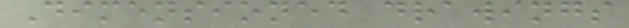Dimensioned drawings
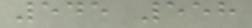545 558
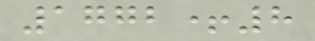1772+8
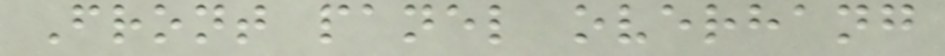Front panel overhang
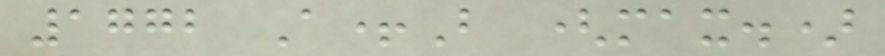1772 A+B (max.)
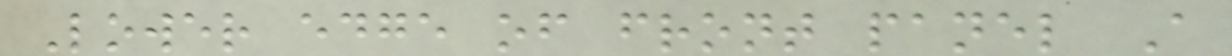Lower edge of front panel A
